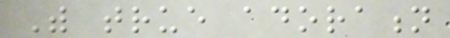With true adoration
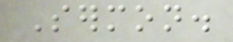Sermon.
